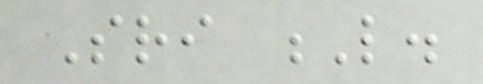Sri L.
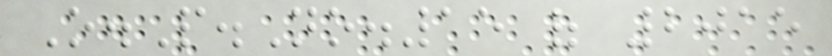O.P.No.15 of 2015
